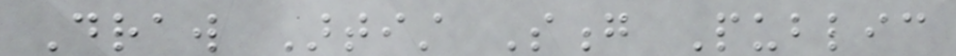Draw Artist Song Public
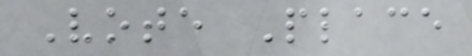Vote Place
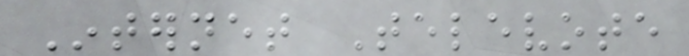Internet Televote
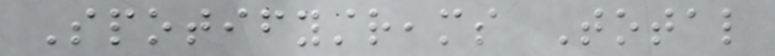Spotifystreams Total
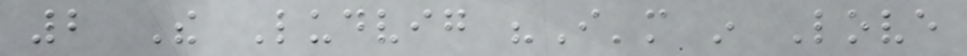2 The Ludvig "I'm in Love
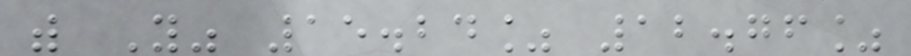with You" 15.24% 12.76%
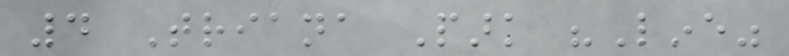4 Triana Park "Line"
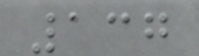137
